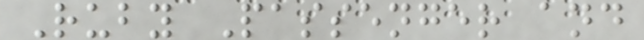Ruby Passenger and
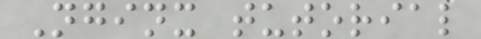Nginx tutorial
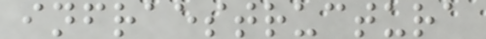infraestructura
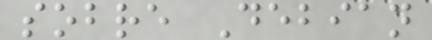sobre Debian
